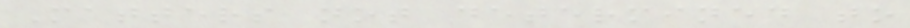Matters not determined to
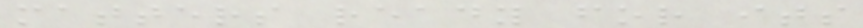matters ready for its
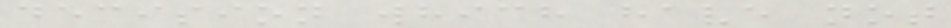decision which have not
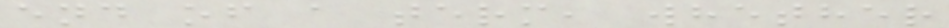end of a term, whether
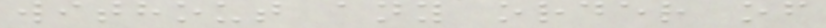without any order of
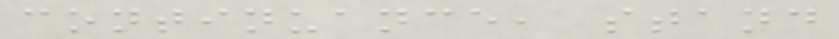continuance, stand
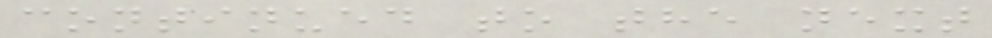continued to the next
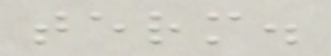term.
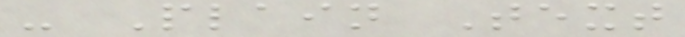- Plain Text
